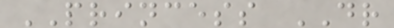PRINCESS DR
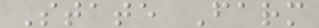State Farm
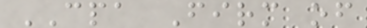CPA Firm of
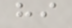hi
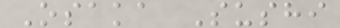Osaka Sushi
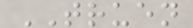TRUEN
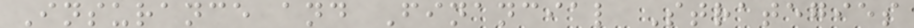Insurance and Financial Strategies
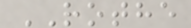ROTHE
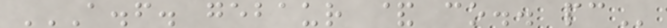A.F. GEBAUR & CO.. PC
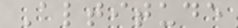Altitude
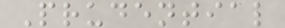Prudential
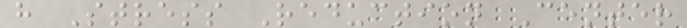h Stress Reduction Center
